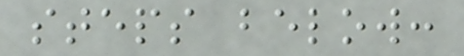steps below:
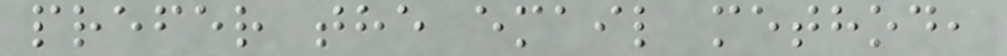prefer the email method,
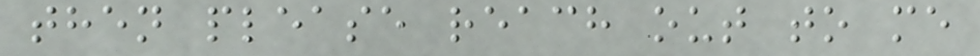then please reach out to me
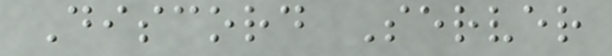Discord Server
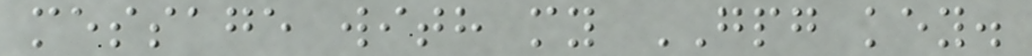message with my GPG key.
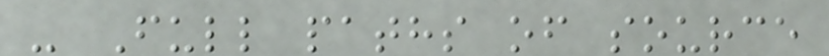- Full paths of source
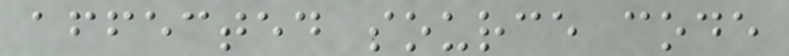affected source code
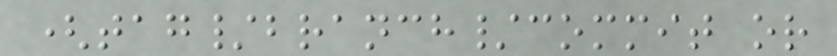(tag/branch/commit or
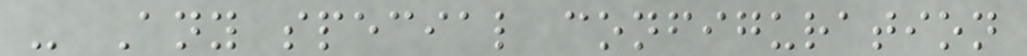- Any special configuration
